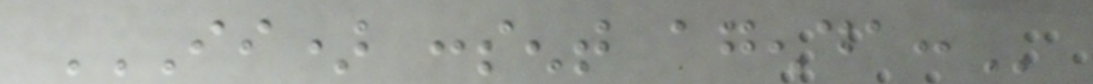II) CONSENT AGENDA:
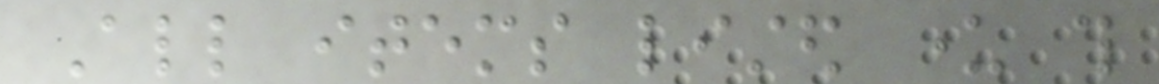All items listed under this
